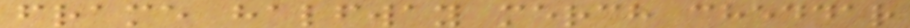frame halfway merch cheddar
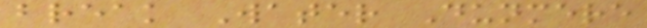break Water Dunmere
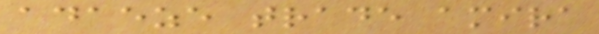adaeze trade amira
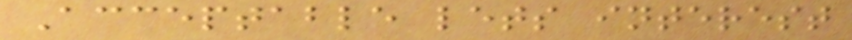Acceptable lets interest
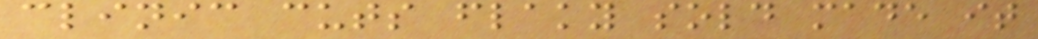clinic cuts flaky sold made it
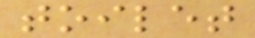toilet
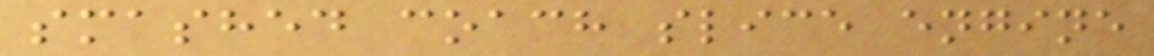smashed coach slice engine
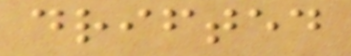drifted
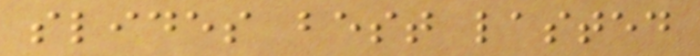slides best lasted
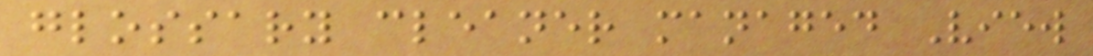glossary cleaner managed View
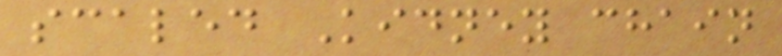scaled Kidney chain
